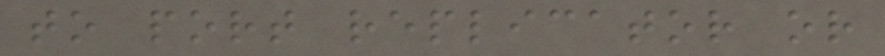to port replicator or
